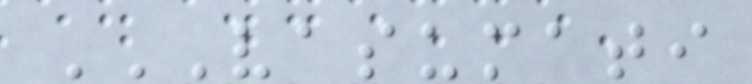VASUMATI
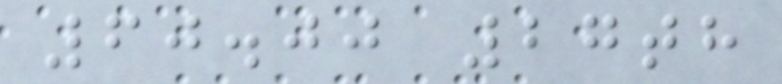60.00 27th
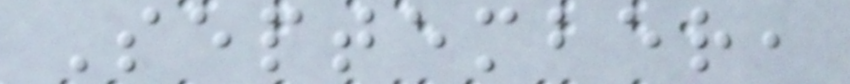September,
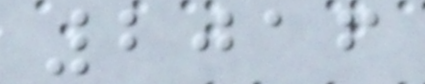2016
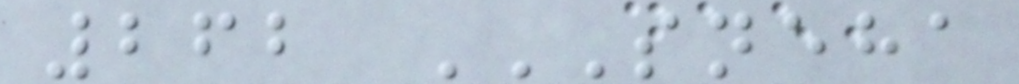262 SNEHA
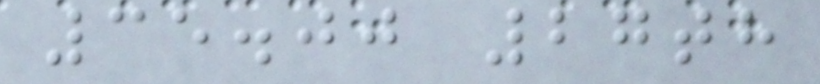35.00 27th
